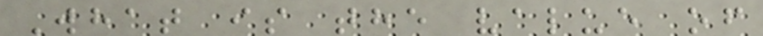What is the value of
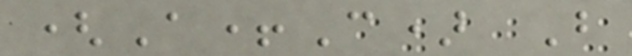(A+C) B
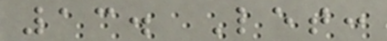13. Let:
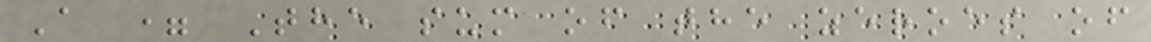A = The sum of the zeroes of
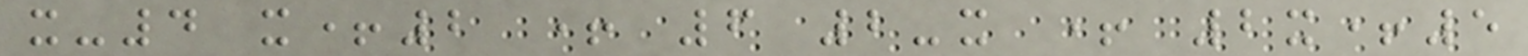x-4 x+2 + 6 2-x + 2x+5
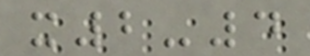x2-4
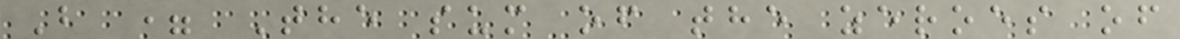B = The sum of the zeroes of
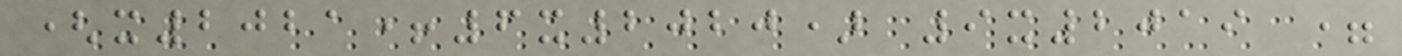(x2021+6x2020) 9x2019 =
